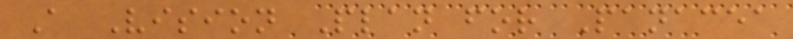A Vision Plan for Panacea
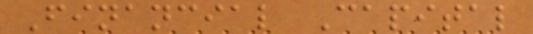Financial Capital
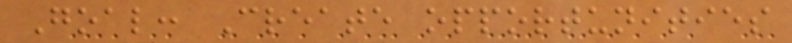Goal: Create opportunities
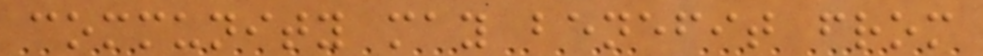community may benefit from
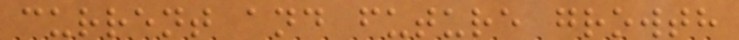current and future growth
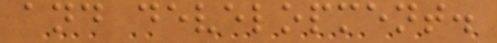and development.
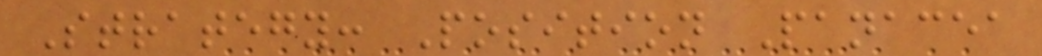Strategy: Position Panacea
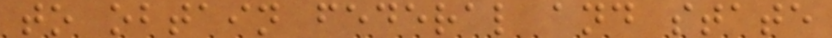to obtain federal and state
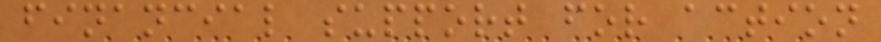financial support for action
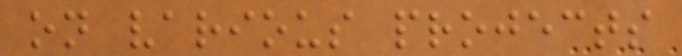on various projects
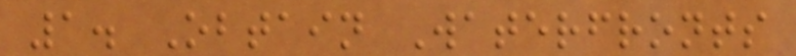1. Obtain Waterfronts
